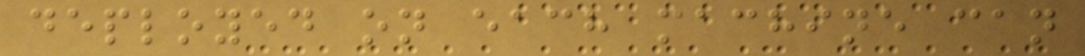deployed on each machine can
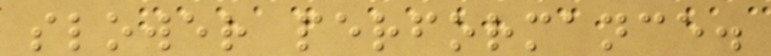slower performance.
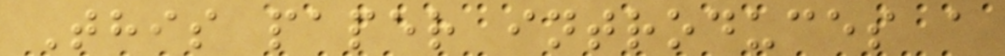This paper introduces a
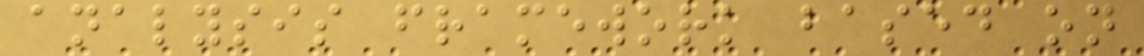analysis framework based on
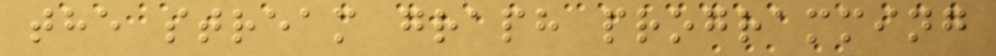the stream graph programming
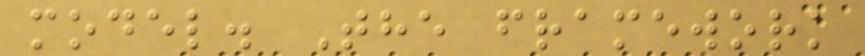model. The framework
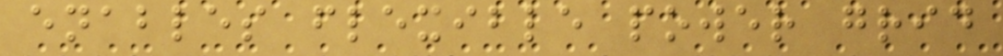enables flexible power grid
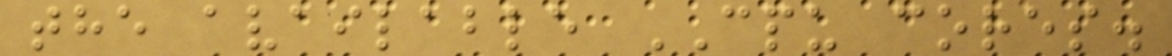the available CPU cores.
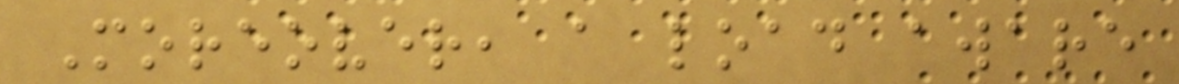Moreover, a load aware
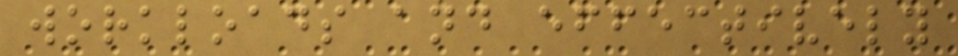workloads and effectively
